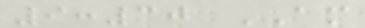9:30 AM
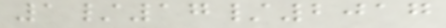1/17/2017
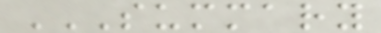SUMMARY
